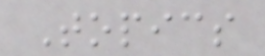Topics
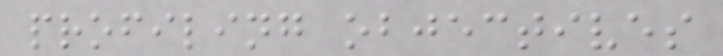profiling objectives
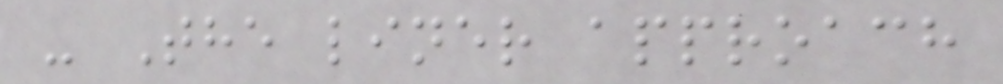- The liner approach
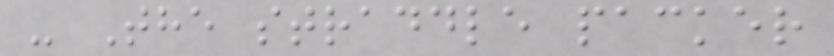- The straddle packer
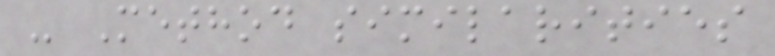- Method similarities
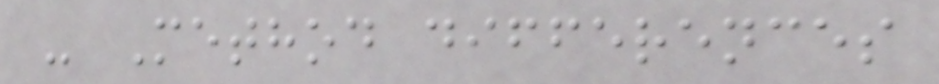- Method differences
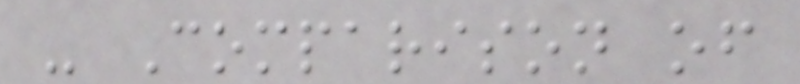- Comparison of
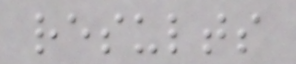results
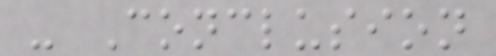- Conclusion
